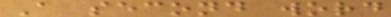A second word
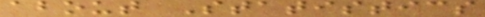about Statistics
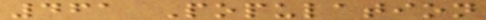461 Population
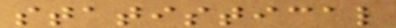statistical
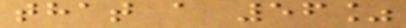that a 56%
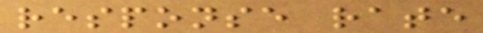response rate
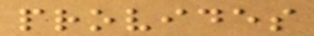provides
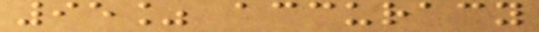95% accuracy
